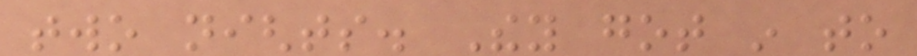two nights. They got in to
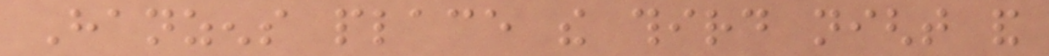Hanzens place the third night and
